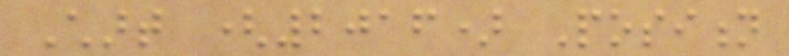Chart (2016) Position
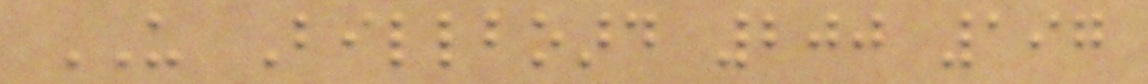US Billboard 200 197
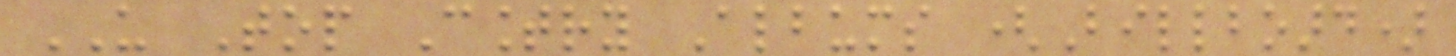US Top Country Albums (Billboard)
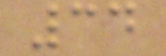34
